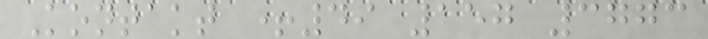Kontakt +49 157 3773
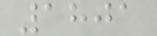1801
